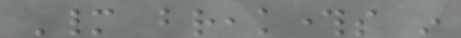Many breakthroughs in
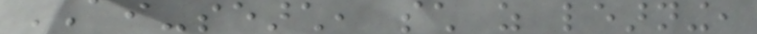AI-search, such as learning,
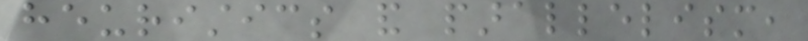heuristics and parallelism,
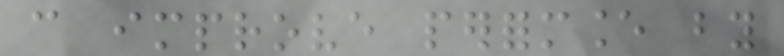can improve performance by
